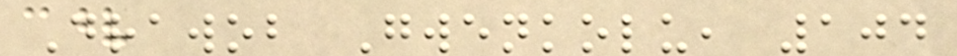Drawob Gwenkolu, 104
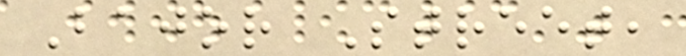Bajor Street,
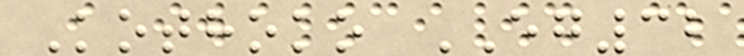Kothoko EG32
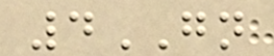4GN
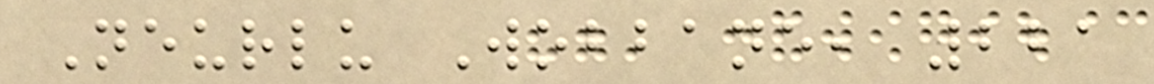Neurlu Wobbane, 221
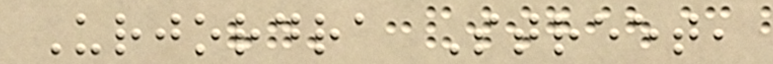Urjordra Street,
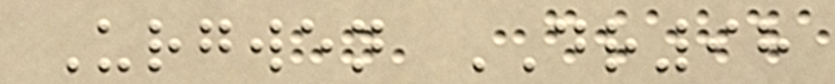Urgwen DR98
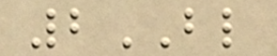2BL
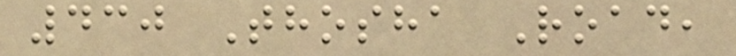430 Thosha Road,
